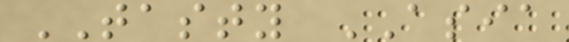TASTY ASIA
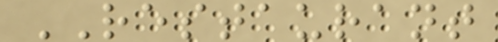RESTAURANT
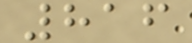816
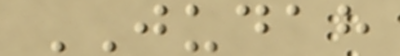JUDAH
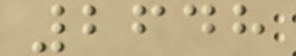2648
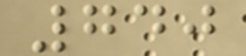740
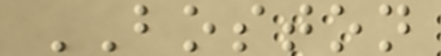BOSTON
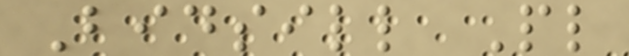Bidsill Pl
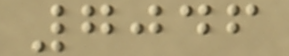7046
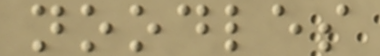noodles
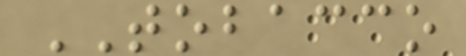TOBACCO
